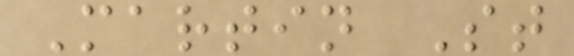Martin St
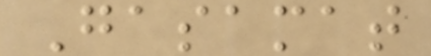Gasamat
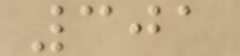301
